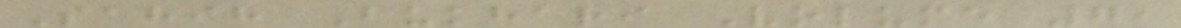Sahih Bukhari Volume 7,
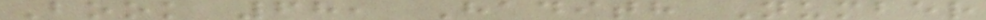Book 68, Hadith Number
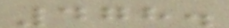478.
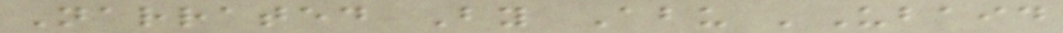Narrated By Abu 'Ubaid
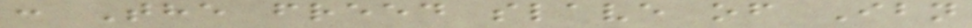: The freed slave of Ibn
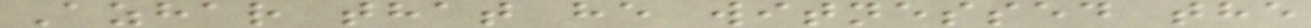Azhar that he witnessed the
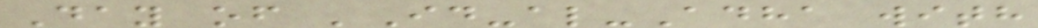Day of 'Id-al-Adha with
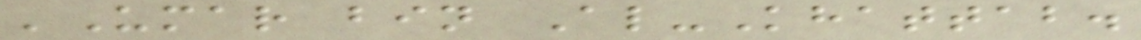'Umar bin Al-Khattab.
